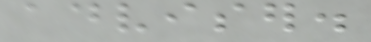adviser.
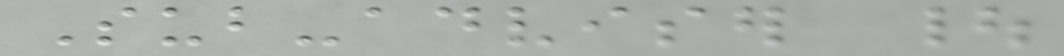Sub-adviser |
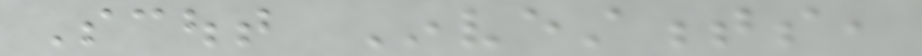Scout Investments,
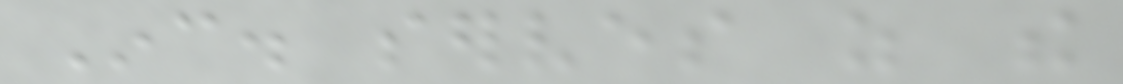Inc. serves as the
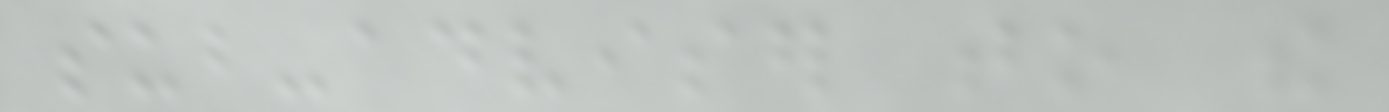sub-adviser to the
